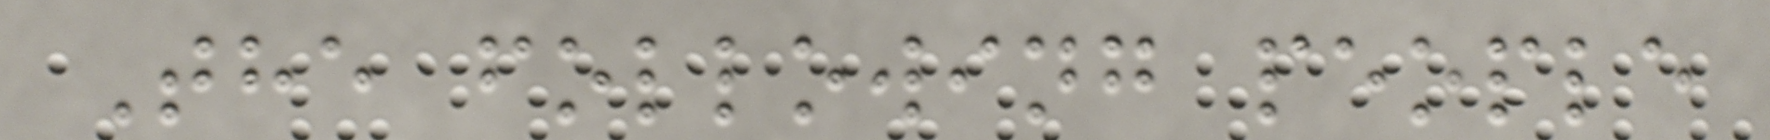The following people
